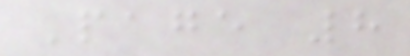Page 8
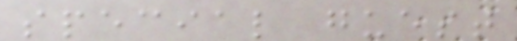special guest
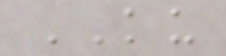KU
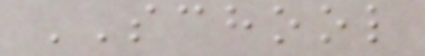SCHOOL
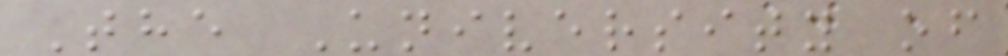The University of
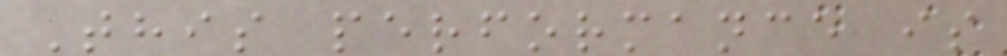This performance is
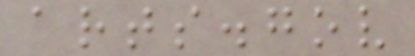arts.gov
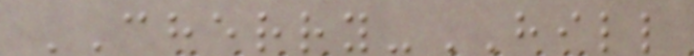CHERRY-HILL
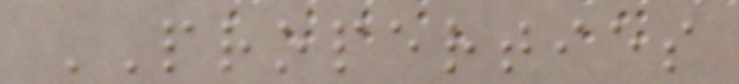PROPERTIES
